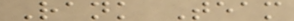Rank Team
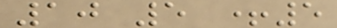10 5 +5
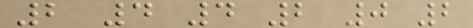2 4 4 2 0 2
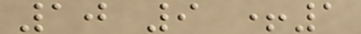10 9 +1
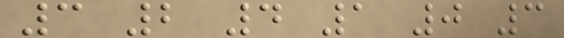3 2 4 1 0 3
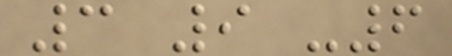3 9 -6
